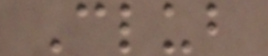Club
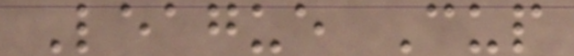League Cup
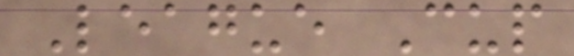League Cup
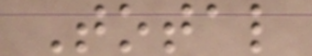Total
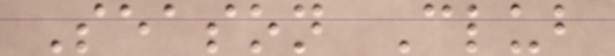Season Club
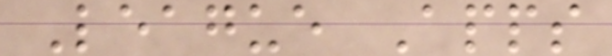League Apps
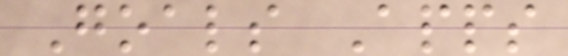Goals Apps
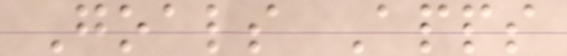Goals Apps
